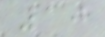10
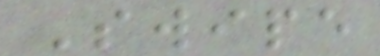Swipe
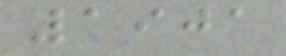1901
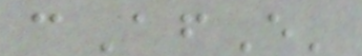cAfE'
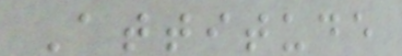Attitude
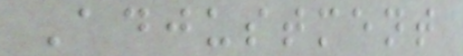Adjustment
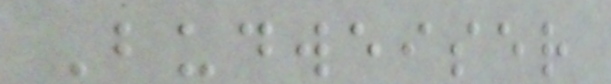Budweiser
